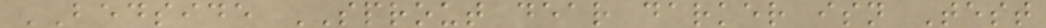BEDSIDE SPROUT dear darker isn Test
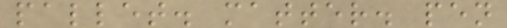pallet. matter. pen
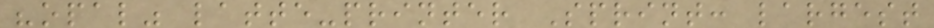"opal" latte-printer Sprint: largest
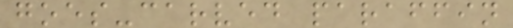goes-carved paraffin
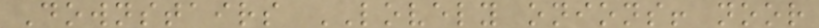Downstairs LOVELY onions! noor
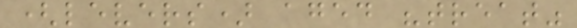(levers) aged "treat"
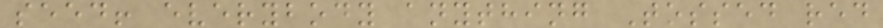seed! everybody anything Tossed red
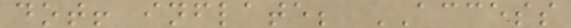dot! inflate; ACCESS
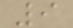9
